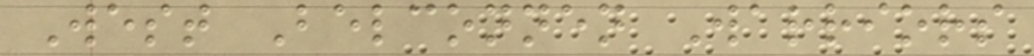West Belconnen Warriors
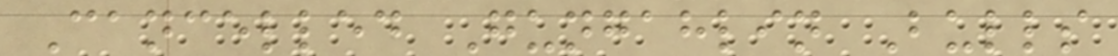Cancelled Gungahlin Bulls
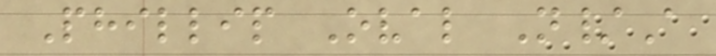Phillip Oval N/A
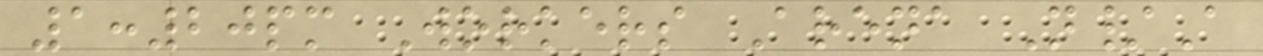1:20pm Workers Arena N/A
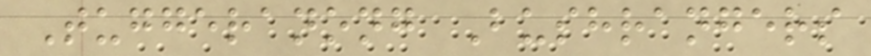Tuggeranong Bushrangers
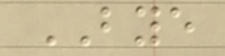BYE
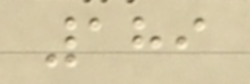189
